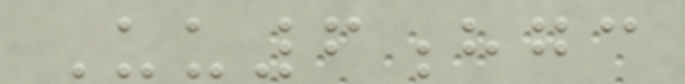Uu6hgc
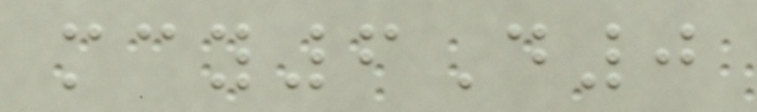mcy6D0
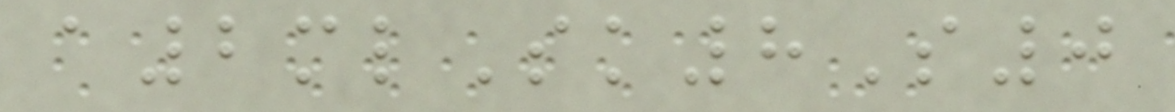a2mlSk8S0
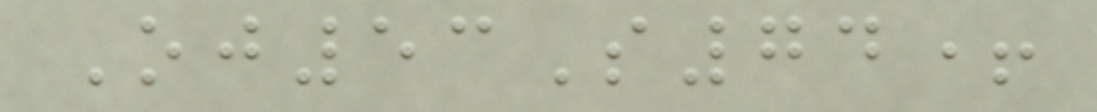Oj53S74+
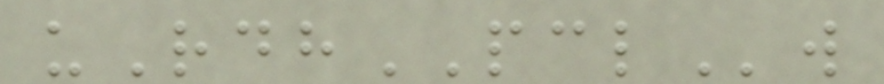uRdhPCLw
